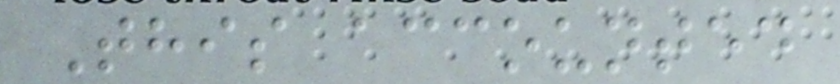This accounted
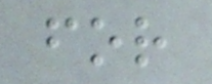for
